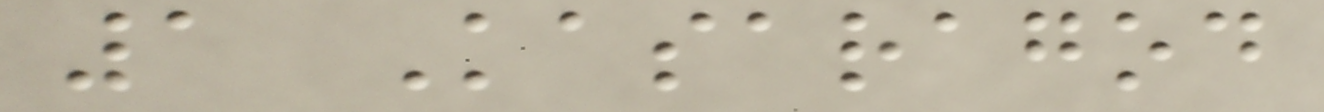1 Kasaragod
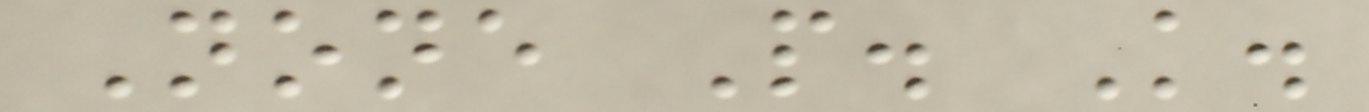None P. K.
